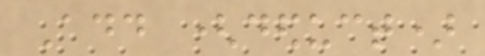Add (deduct)
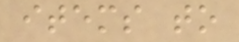items to
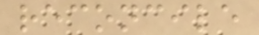reconcile
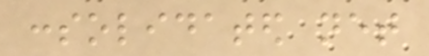consolidated net
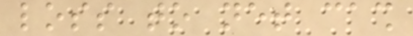loss to net cash
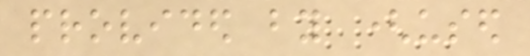provided by (used
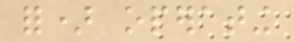for) operating
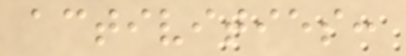activities:
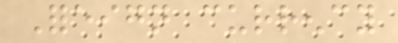Foreign currency
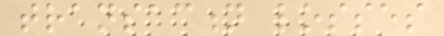transaction losses
